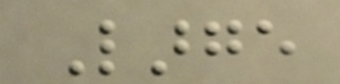Large
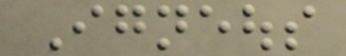Igneous
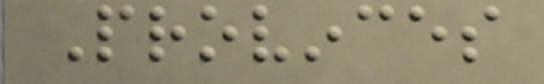Provinces
